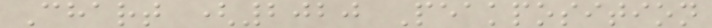Chart (2020 Peakposition
